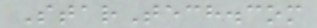StarTech.com
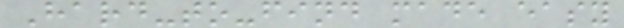Hard-to-find made easy
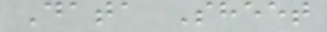Data Sheet
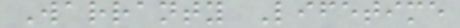Warranty Lifetime
